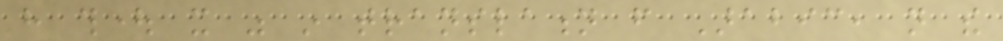have thought it was in translation from Arabic, not the
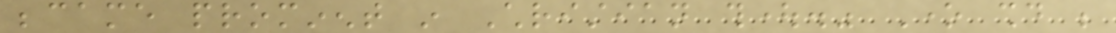became prominent in Christian thought." One should be
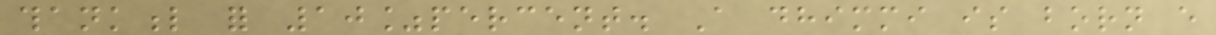thankful for 10%percent. A dhimmi is born every
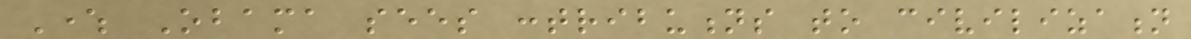Where Obama sees contributions to civilization
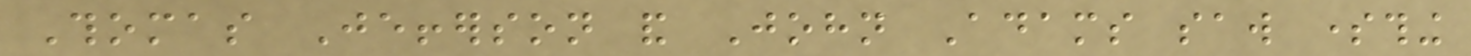Thomas Jefferson and John Adams saw something
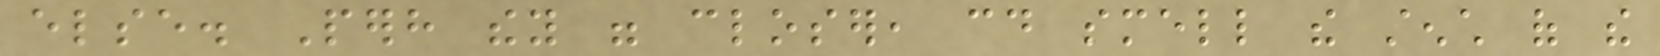else. Perhaps they were closer, could smell the stench of the
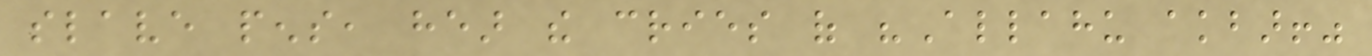slave pens, hear the cries of "Allahu akbar!"
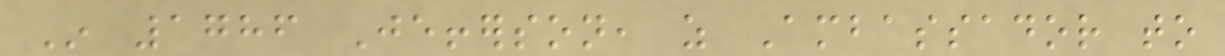In 1786 Jefferson, as Ambassador to
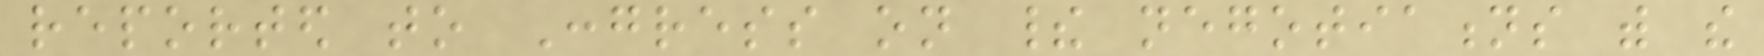reported to Congress on their negotiations with the
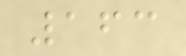163
